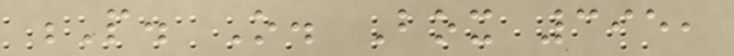P. O. Box 395,
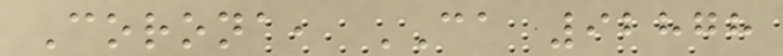Corona, CA 92878
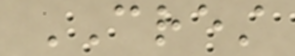CREST
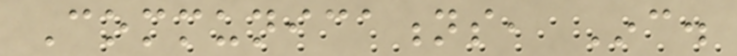Communications, Inc.
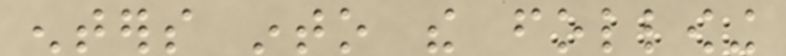enters into the following
